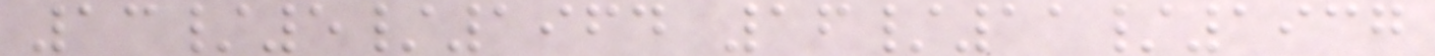13/5/1964 16/11/1937
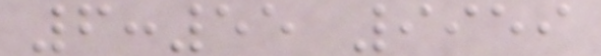6:55 9959
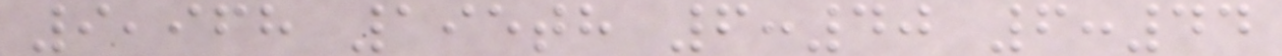9,968 195th 6:40 6:44
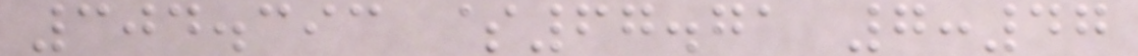304.393 $67.71 7:47
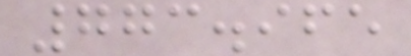773.965
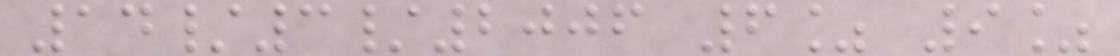14/3/2006 6% 9%
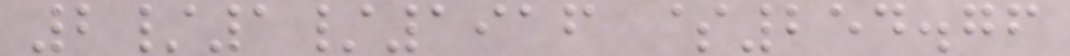2/1/1916 $254.76
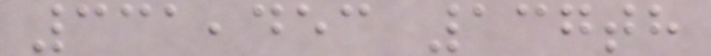331,453 137th
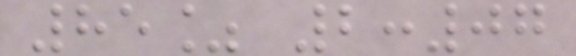85% 2:07
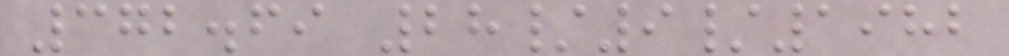372.69 28/9/1982
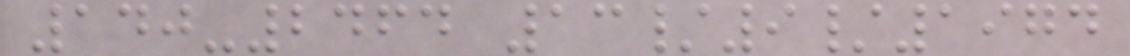140-2464 13/9/1974
